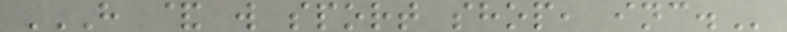H & W SPORT SHOP, INC.
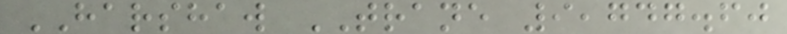HARSHAW TRANE 9,747.60
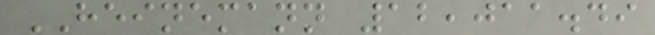HEINEMANN 12,011.49
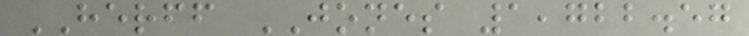HERFF JONES 1,722.57
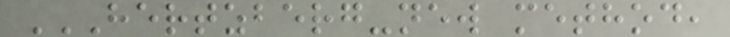HERTZBERG-NEW METHOD,
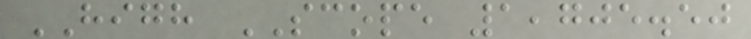HIGH SCOPE 1,705.50
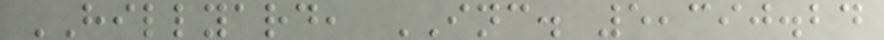HILLYARD, INC. 5,390.24
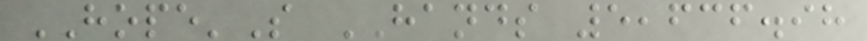HOPE'S HANDS 5,636.98
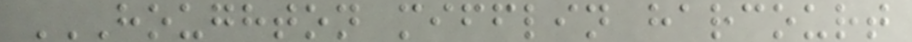HOUGHTON MIFFLIN HARCOURT
